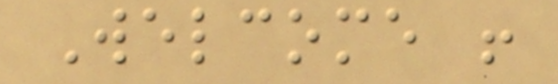Welcome !
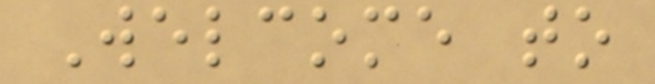Welcome to
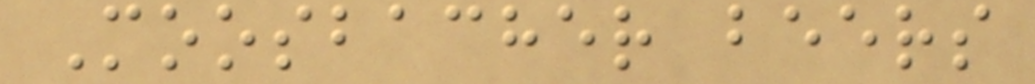Moosbacher beers
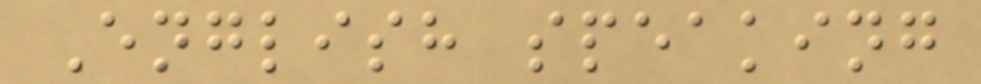English speaking
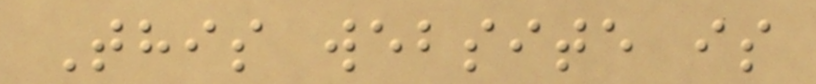This website is
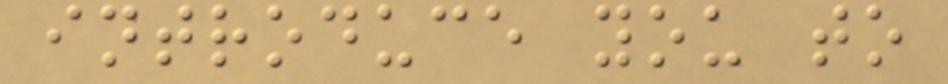introduce you to
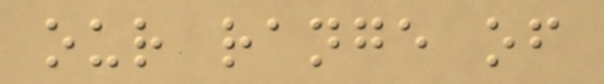our range of
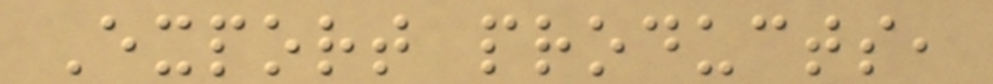Export products,
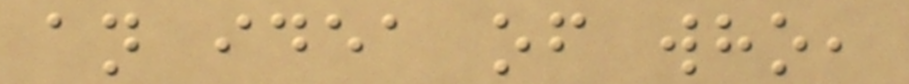an idea of who,
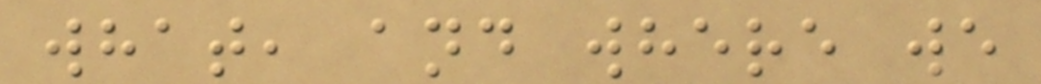what, and where we
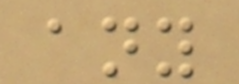any
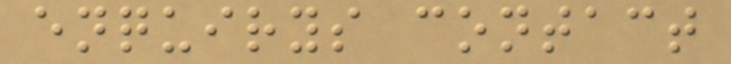enquirys contact
